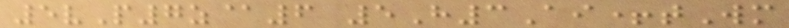5vP7z@6 5H3Ai+tWm
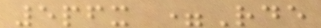5pfx =Rde
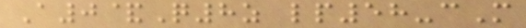A0&Q8z lp58-cM
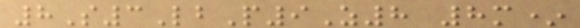8S3LbP9Z8 8m*
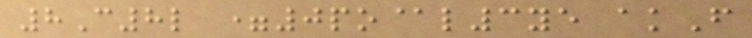8C8l =0po@l3ye akF
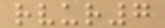rvur7
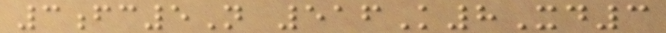3fc5N 516K8Xd3
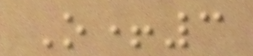O+3
